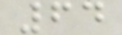64
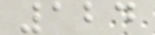124
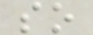so
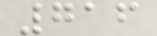716
